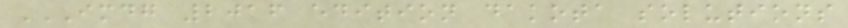IMDG 2016 EDITION DAKOTA SOLUTIONS
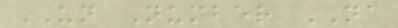UN Number NA
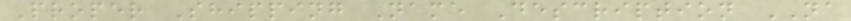Proper Shipping Name Description NA
